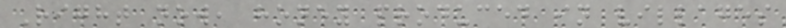Right now, honey produced in villages
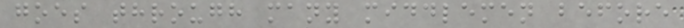goes through many middlemen before
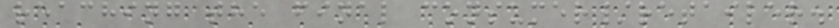reaching the final consumer/retailer.
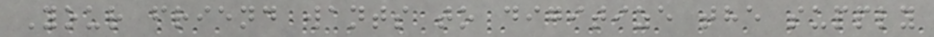Your friend wants to digitize the supply
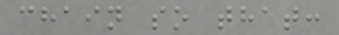chain so that:
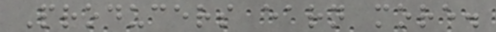Producers earn more.
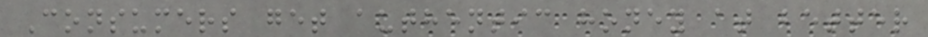Consumers get authentic honey at better
